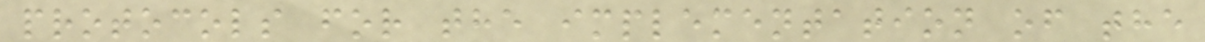protocols for the implementation of the
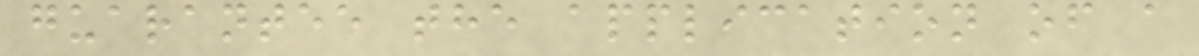guarantee the application of a
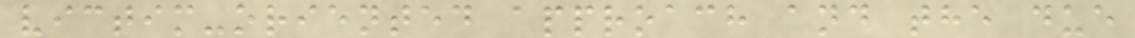victim-oriented approach and the due
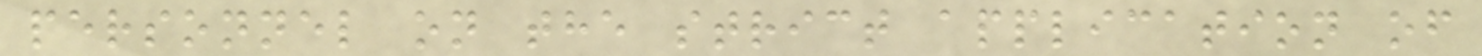personnel on the strict application of
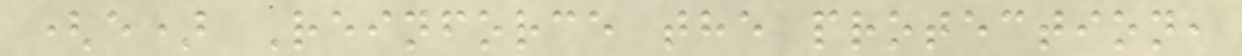(e) Reinforce the protection,
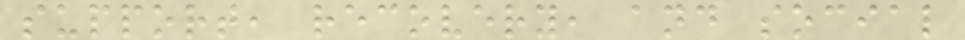support, recovery, and social
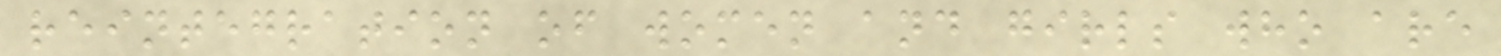reintegration of women and girls who are
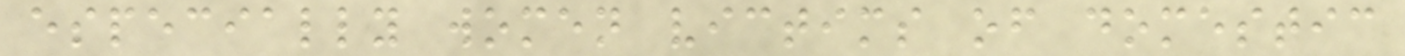especially women victims of domestic
